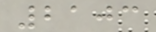2103
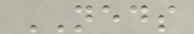NEDS
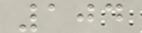104
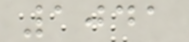1041
